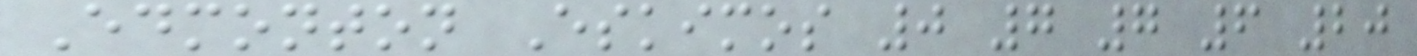Edmonton Eskimos 0 7 7 6 20
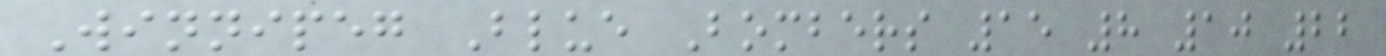Winnipeg Blue Bombers 15 8 10 22
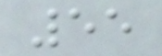55
